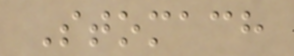Stomach
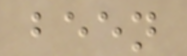been
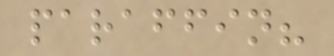paraffin?
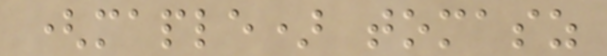(maple) tomasz
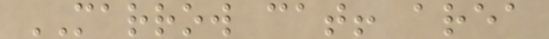MARROW cat! area
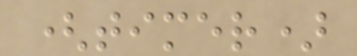(timer)
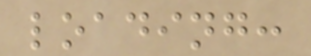loading:
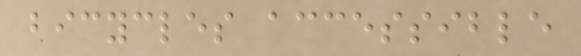bicycles accessible
